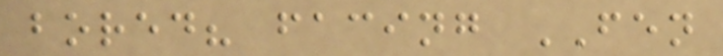bored? facing FEN
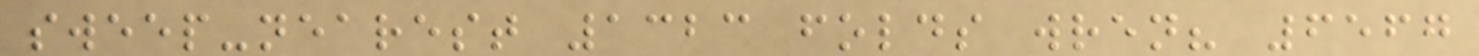sweep-nearest 1323 folds wren? 6567
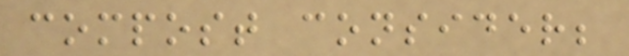compost consider;
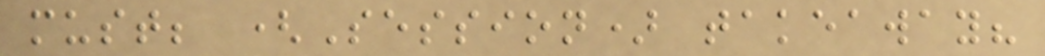must; (Session) takeaway?
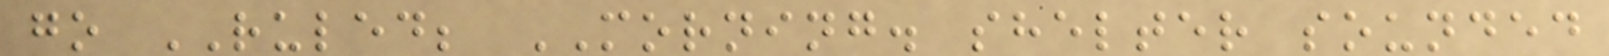go RULED; MORNING. shelter sounded
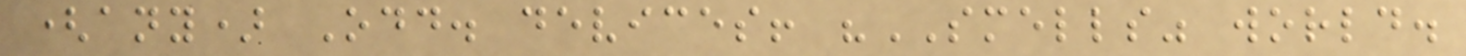(any) Odd. devices! "SMELLS" world.
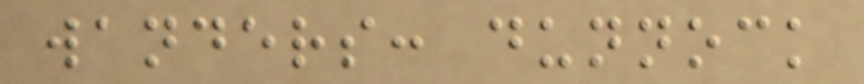wanders: dunnock
